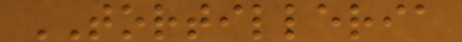TORTILLERIA
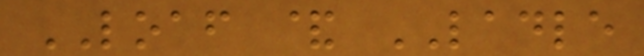LOAF & LADLE
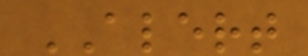ALERT
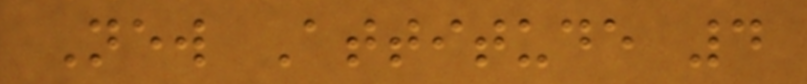New Attitude 4
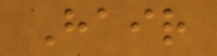Hair
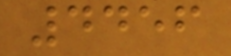4456
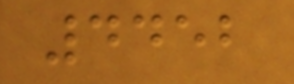4452
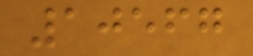10567
